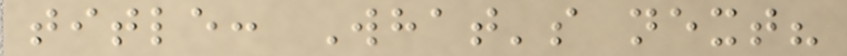title: What's next?
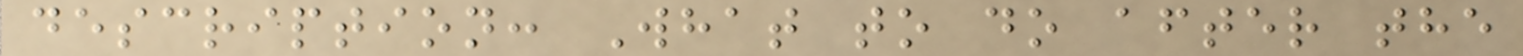description: What to do after the
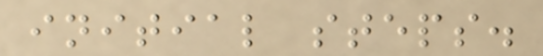initial steps.
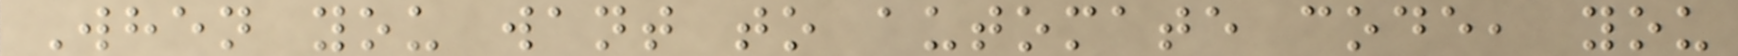When you want to automate code, you
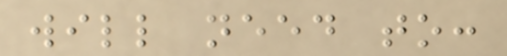will need to:
